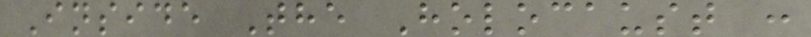Inside The Holocaust :
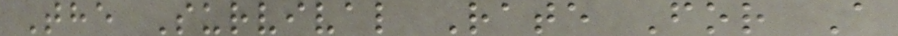The Survival Rate For A
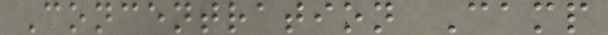Concentration Camp
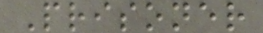Prisoner
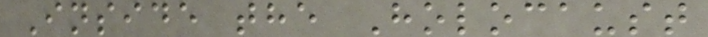Inside the Holocaust
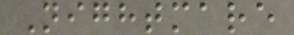Nightmare
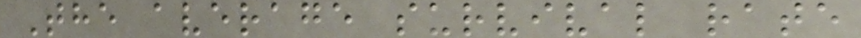The average survival rate
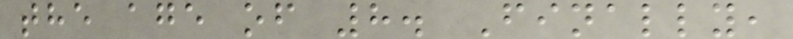the age of 8. Finally,
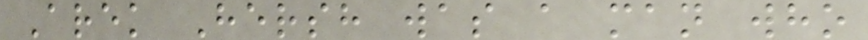Arek Hersh was a man who
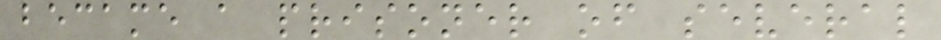became a prisoner of several
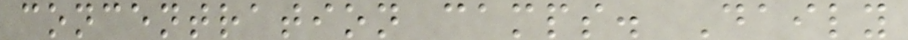concentration camps. Daily
